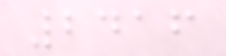2416
